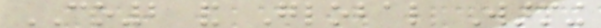CO2 and Global Warming
